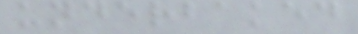underbaked
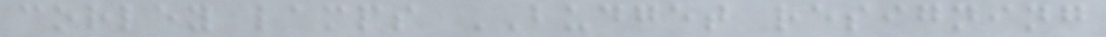corley lamps BUDGET resigning
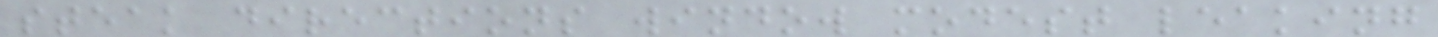steak directions window modest leaking
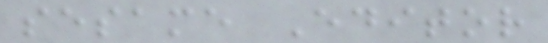sesame Editor
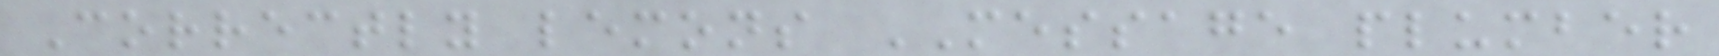Correctly lemons MESSAGE plumber
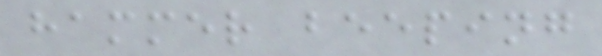hammer beeping
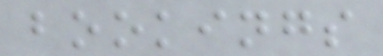bookings
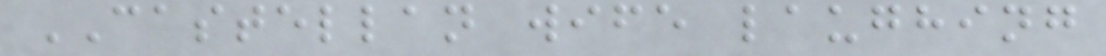CASTELLAN wife laughing
